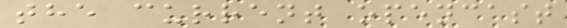the current opencast
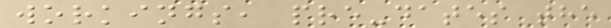workings, pre-dates the
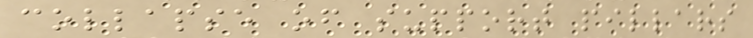collapse of support pillars
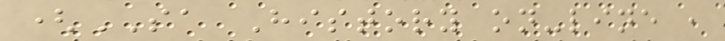(SA History on-line ,
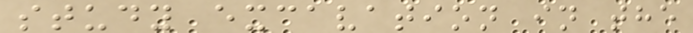study excavation in the
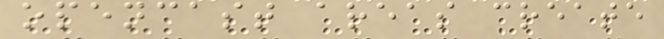opencast areas create
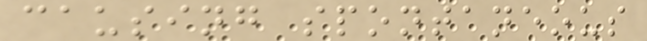causing spontaneous
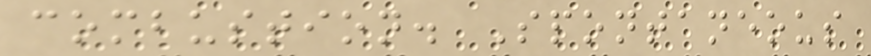combustion. Spontaneous
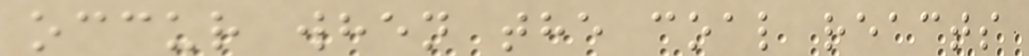occur when the coal reacts
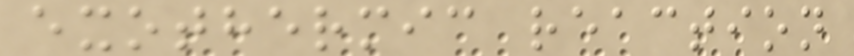exothermic reaction
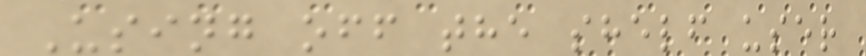Using off the shelf user
